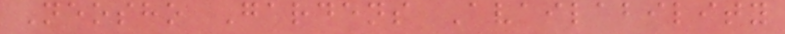Neosho Gardens Availability
